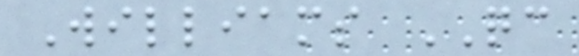Williams QC
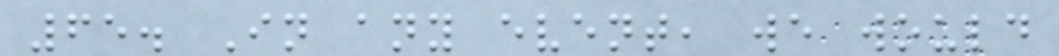65. In any event, we would
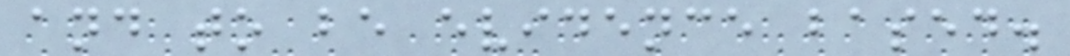and to be evidence based.
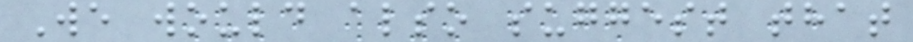We would also suggest that
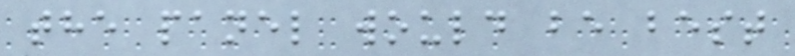the panel would be best
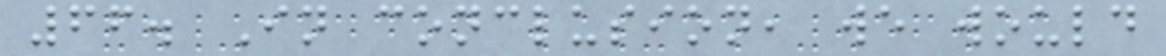66. In conclusion, we would
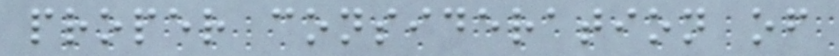proper consideration of
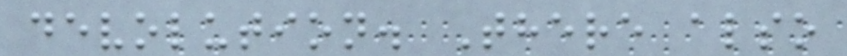devolution. There also
